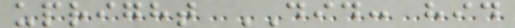upright DID: hid
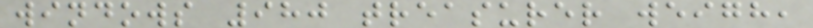windows 980 treasurer weigh,
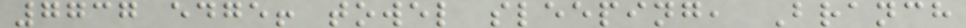7737 edge! towel sleeping, Branch
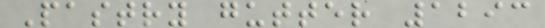Pastry gutter 1293
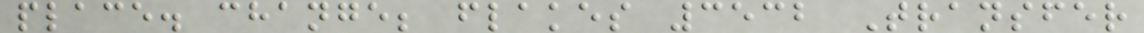place. change; flakes 3532 Transfer
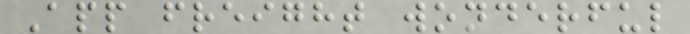App freight wonderful
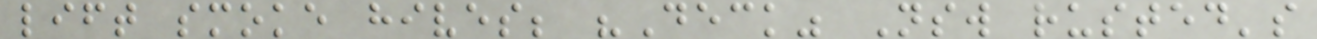lift smoke hives; "Deck" Nsw rusted's
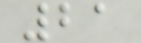21
